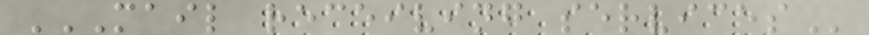MAIL RECEIVING SERVICES
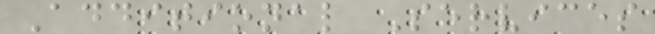Additional Services
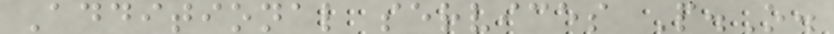Additional services P.O.
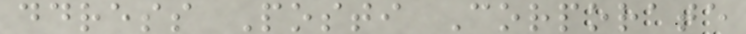ddress Posti Corporate
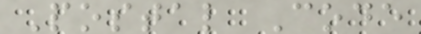Postal Code
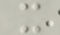x
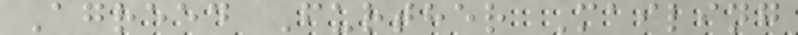Agreed Further Mailing
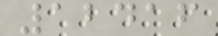12416
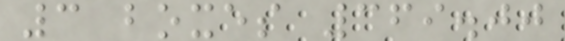3 boxes 369.00
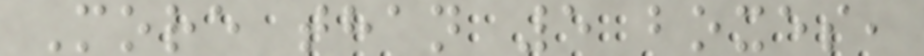More than 5 boxes,
